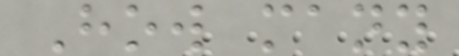How many
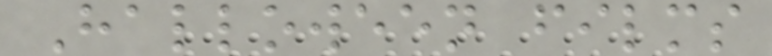Halloween films
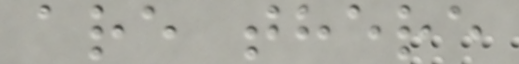are there
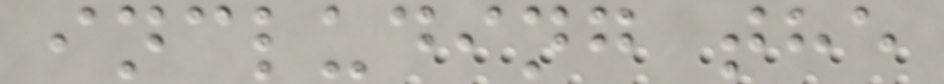including the
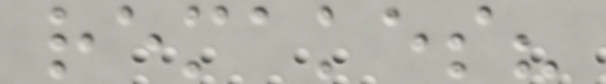remakes?
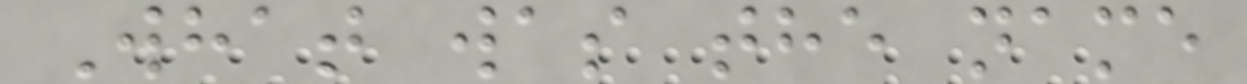What was the name
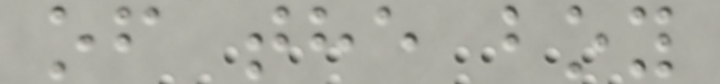of the boy
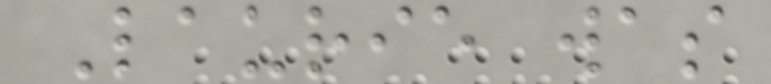Laurie was
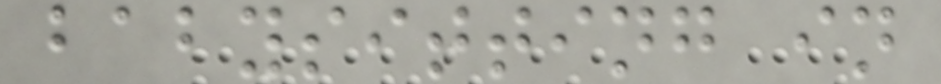babysitting in
